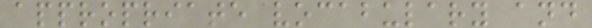appropriate vocabulary and
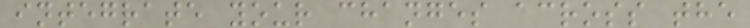integrate your changes across the
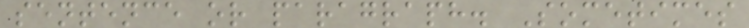sentence or paragraph. Sometimes
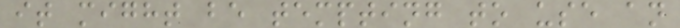it might be tempting to use an
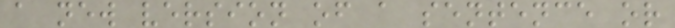a new version of a sentence or
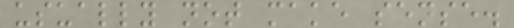usually not make sense.
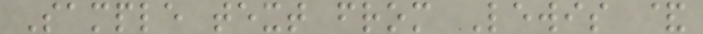Sample text from Lewis &
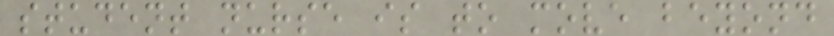student nurse is to move beyond
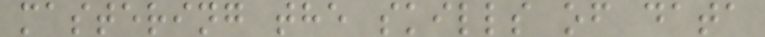mastering the skills of data
